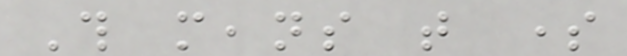This means that some
